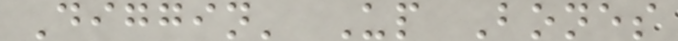Diggin' Up Bones
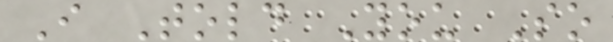I Told You So
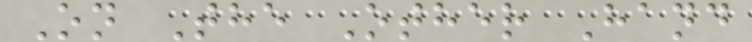On The Other Hand
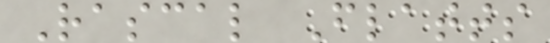Rascal Flatts
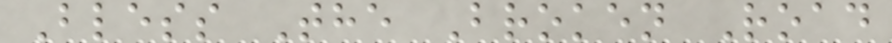Bless The Broken Road
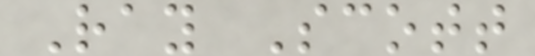Ray Scott
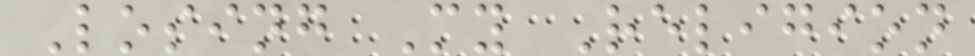Losing My Religion
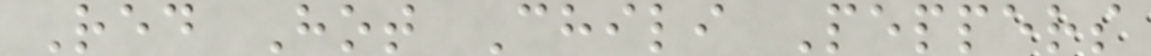Red Hot Chili Peppers
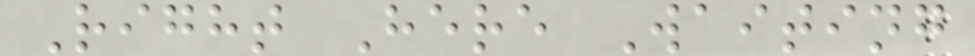Right Here Waiting
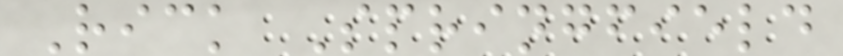Rick Springfield
